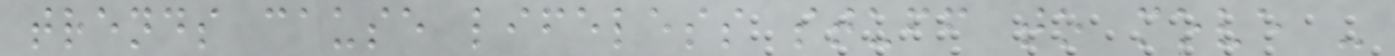trends cause lifeless stuff to move -
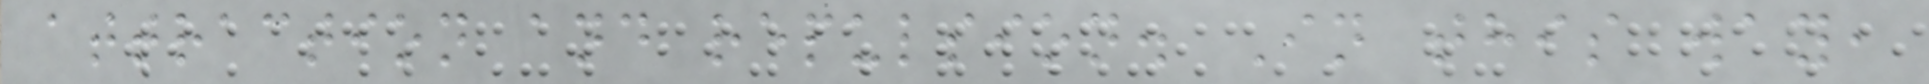attraction and repulsion. In this way,
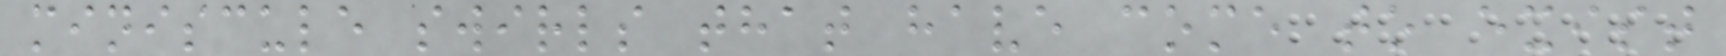miniscule swirls that have come to exist
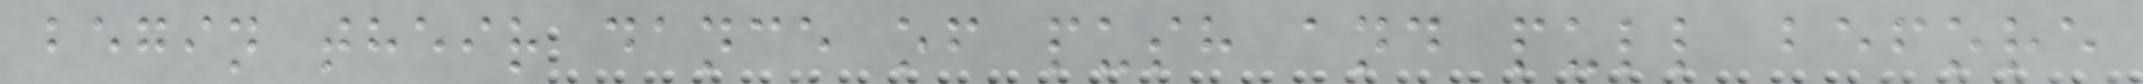begin their dance of push and pull before
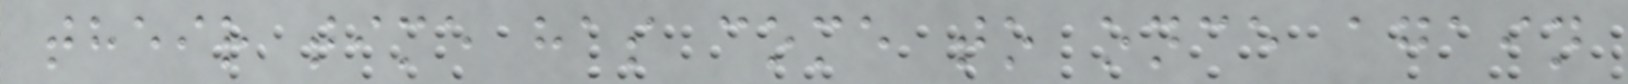their time has come to once again
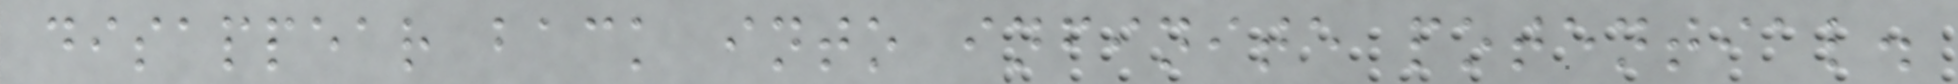disappear back into infinite potential.
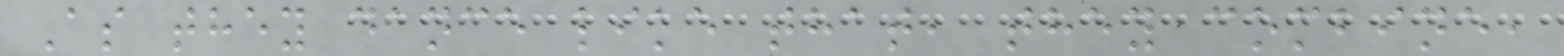As they dance like that, they combine,
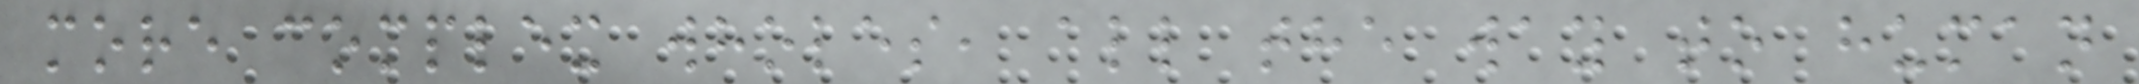more complex wholes, all the way to human
